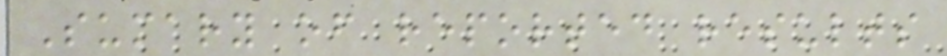Sumary of reported results
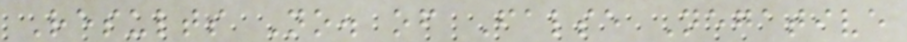Results No. of False Negative
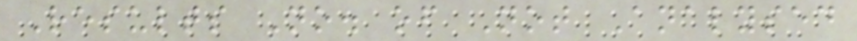Results No. of Not Analysed
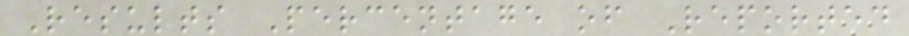Results Percentage of Reported
